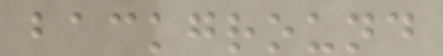background
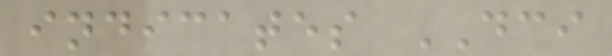indicates DCI
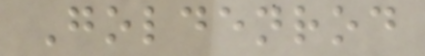Goldenrod
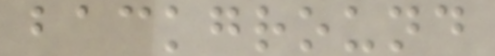background
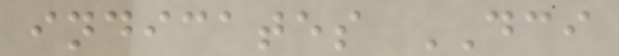indicates DCI
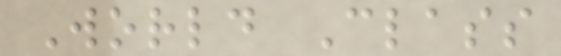World Class
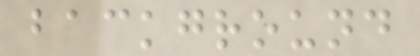background
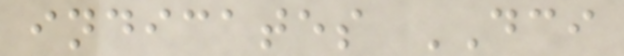indicates DCI
